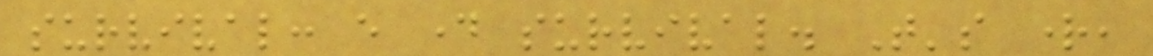survival: every day survival. That's right,
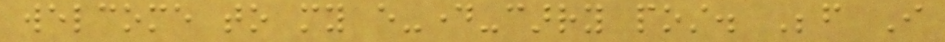welcome to my every-day-carry post. Before I
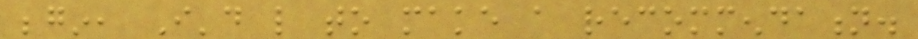begin, I'd like to make a recommendation.
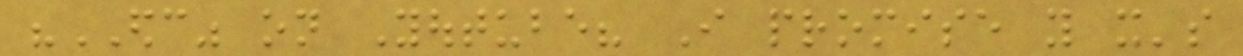"EDC" on Youtube? I promise you it's
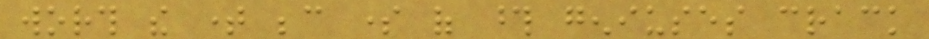worth the time because some of those geniuses crack
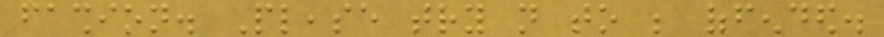fashion. Please try not to be offended.
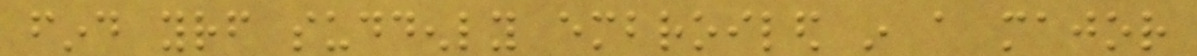find yourself suddenly embroiled in a major
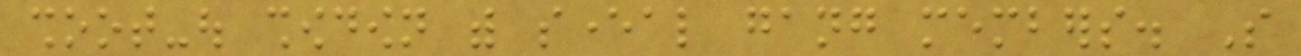shoot-out showdown with several gang members. So
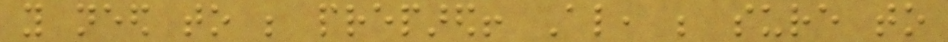you need to be prepared! Also, be sure to
